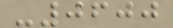-0600
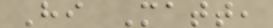Hi Matt,
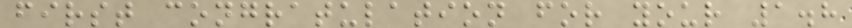first congratulation for your 1.8
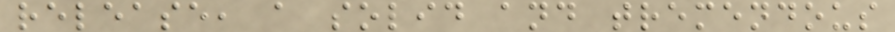release, a solid and tremendous
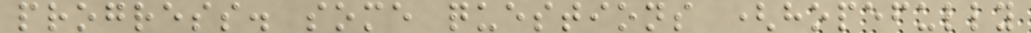progress. some questions (hopefully
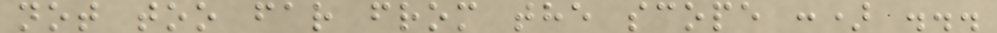not too far from the scope :) ...
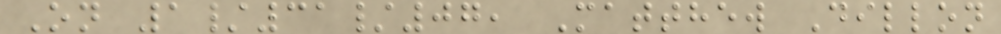On 1/31/07, Matthew Dillon
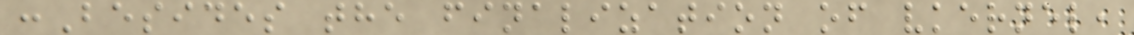:Besides the finalization of vkernel,
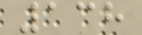138
